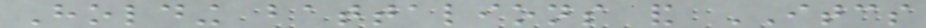Holding battalions and ITCS
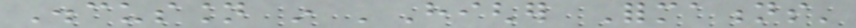Discussion in 'Higher Formations'
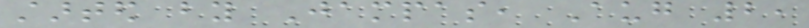started by Jampas, Aug 2,
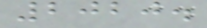2020.
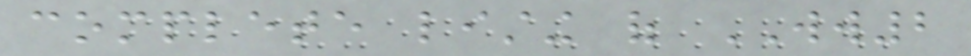complete listing of WW2
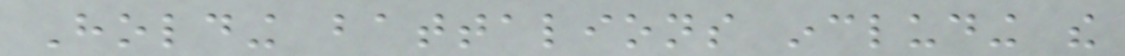Holding battalions including the
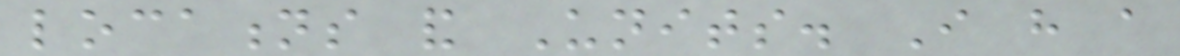locations and Units. I have a
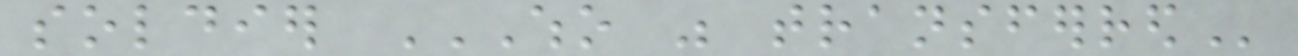soldier WHO WAS TRANSFERRED
